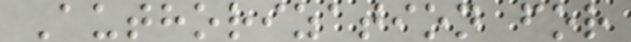Authorization for
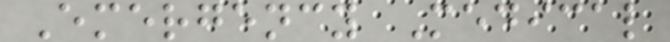Emergency Medical
